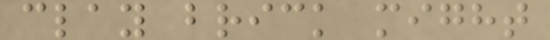clay brick might
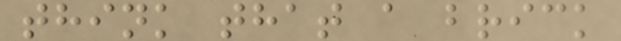think that a brick
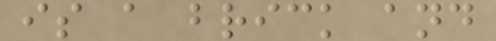is a brick and
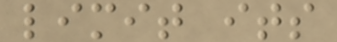limit its
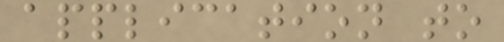application to
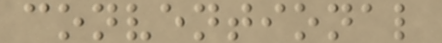conventional
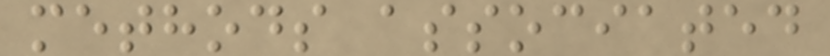methods associated
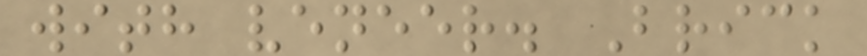with veneer. Brick
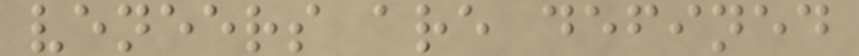veneers are defined
